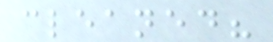cleaned?
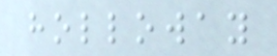holloway
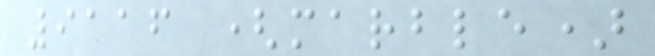9116 (marble)
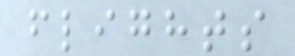flights
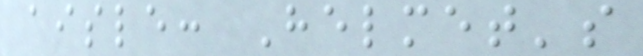aisle: Helmet's
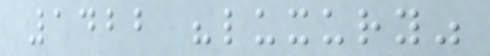1422 "luxury"
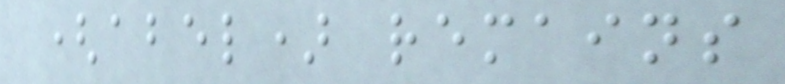(abel) remains
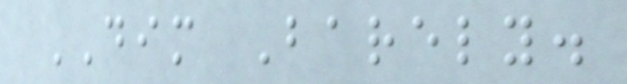DIM Barely.
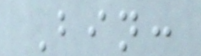Bin:
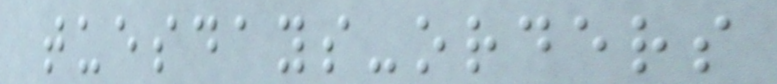tuesdays-orders
